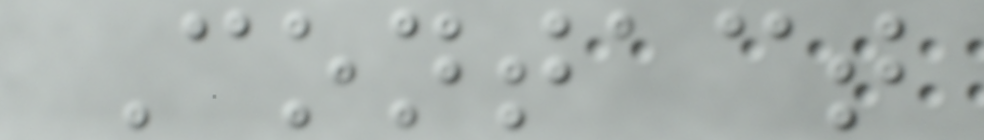Contact
